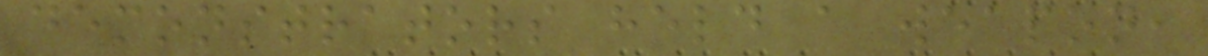demonstrators held a weapon,
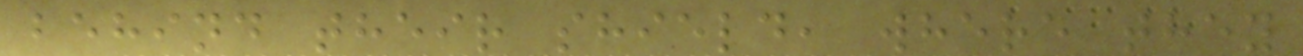behind their shield, where they
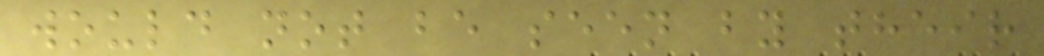would not be seen by their
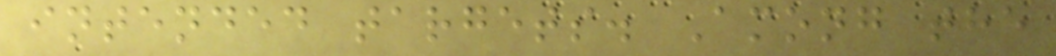intended targets. Among the
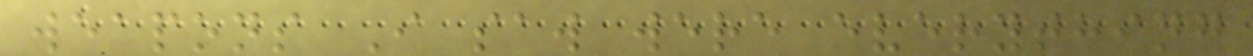weapons I saw were everything
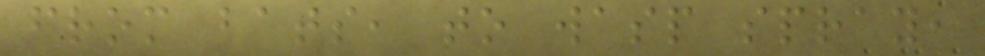from bats, to wasp spray,
